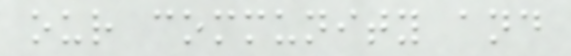our community and
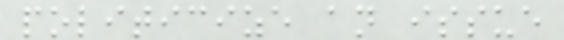politicize an issue
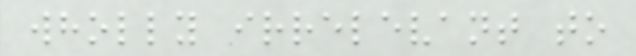wholly irrelevant to
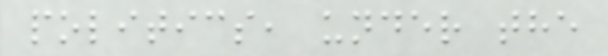politics, under the
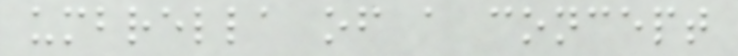umbrella of a concept
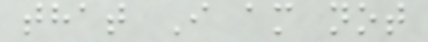that I am not
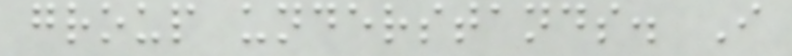group understands. I
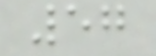57
